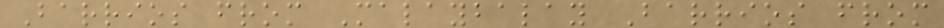Barrios from Malaybalay Barrios from
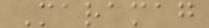Maramag
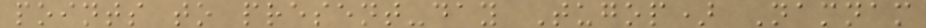points to present-day Tugop) Namnam
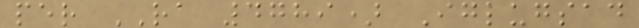per RA 4789) Iglugsad
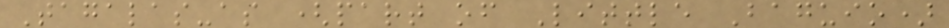Tagalas-as (part of Little Baguio)
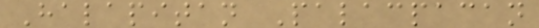Halapitan Palacpacan
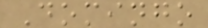Domingo
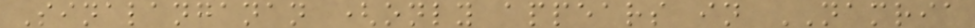Sinalanganan (only appears in NAMRIA
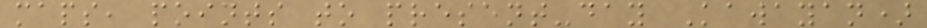maps, points to present-day Kawayan)
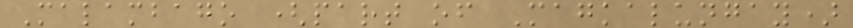Malambago (part of Magkalungay)
